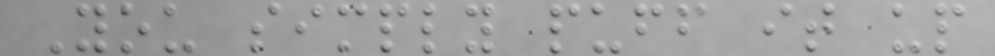You simply puff it up
